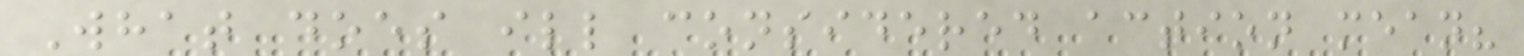What does ill considered action mean?
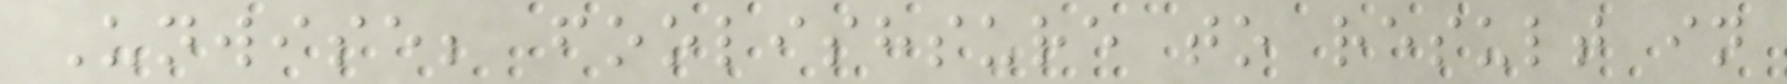Unwise; foolishsure to result in
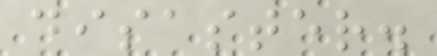disaster.
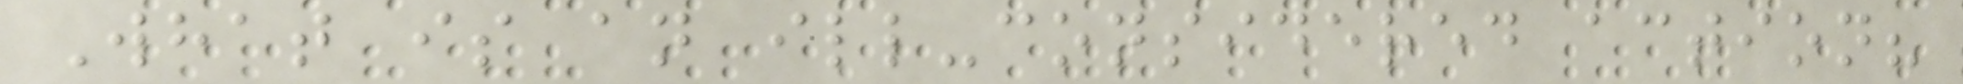What is an ill-considered action?
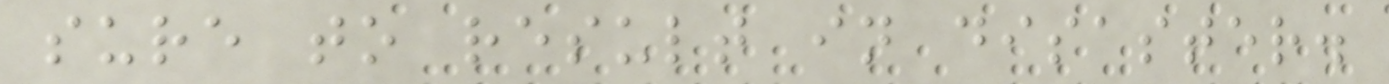sure to result in disaster.
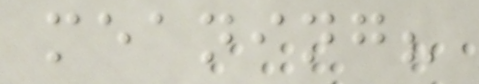meaning?
